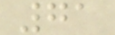71
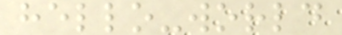hello-world
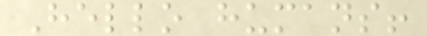Hello humans!
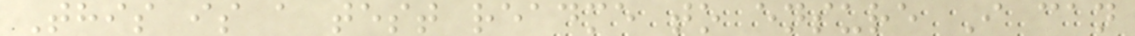This is a test readme to ensure I can
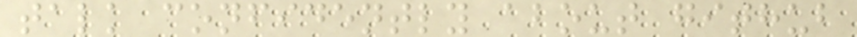talk confidently about github
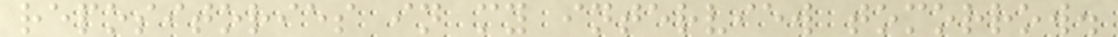repositories in my interview tomorrow.
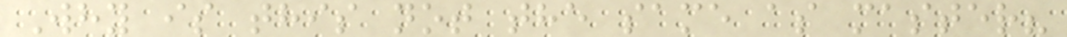Why is this not the same as master?
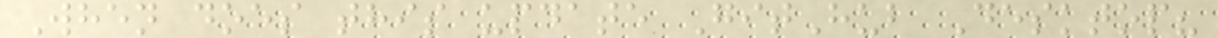When does this update GitHub Desktop?
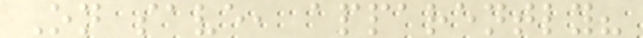On save, apparently?
